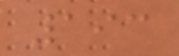193
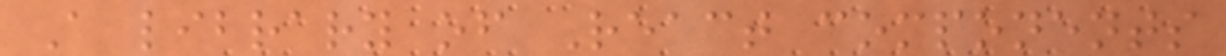A library of React components
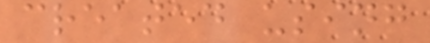created using
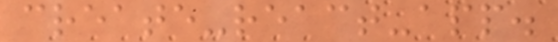create-react-app.
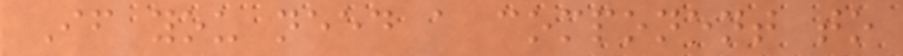If you need a component to
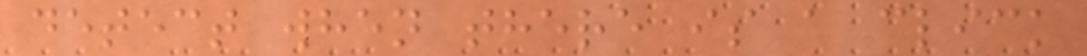detect when there is a click
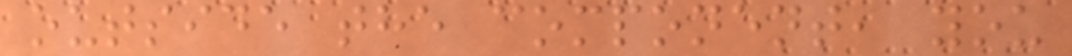outside the component, you
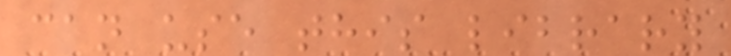can use this library
